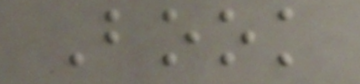Book
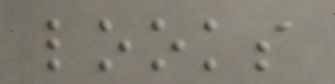looks
